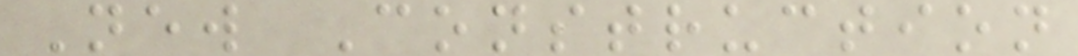New Construction
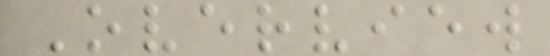Overview
